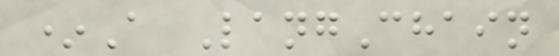*A LangChain
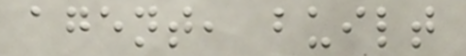agent, built
